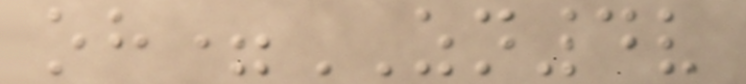oh=ZN4v
